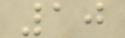10
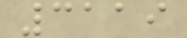3119
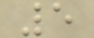5
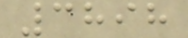3898
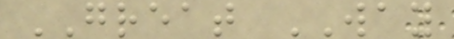GREAT WAY
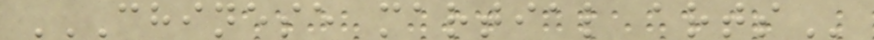CHINESE MARTIAL ARTS
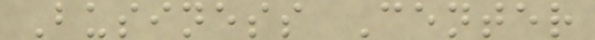Business Center
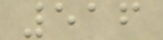516
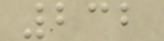232
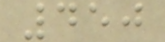450
